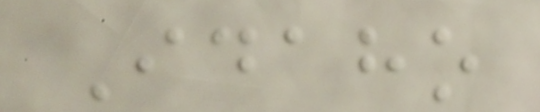Idaho
